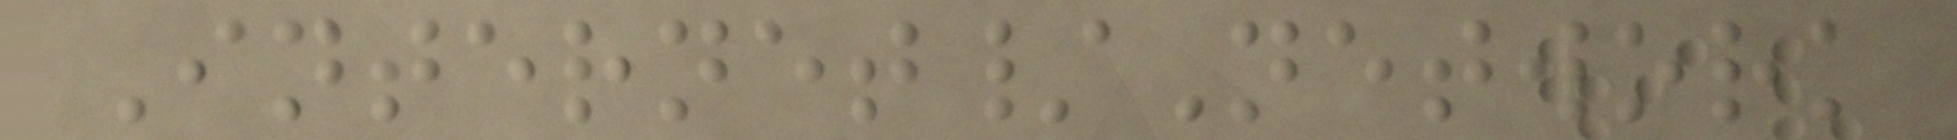Internet/Network
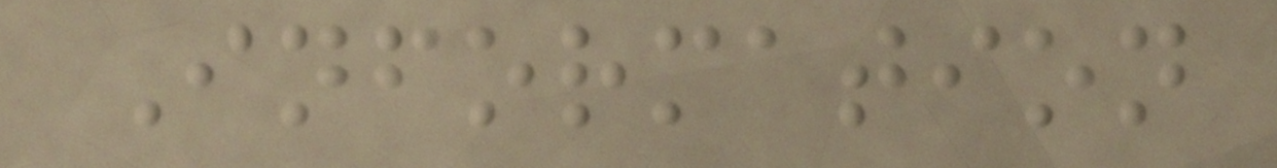Information
